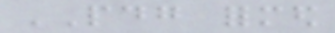PDG formed
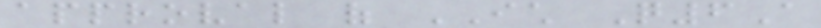approval of ICH Q6A
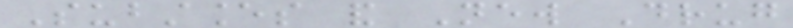Substances and New Drug
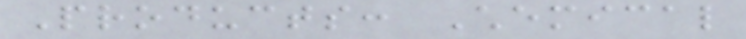Products: Chemical
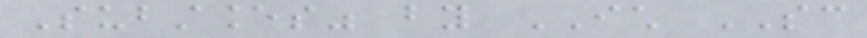Substances" by ICH SC
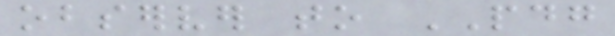observer to PDG
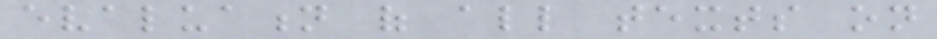evaluation of all texts on
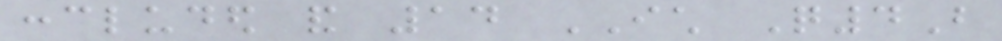concluded and 14 ICH Q4B
